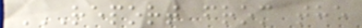REPORT FROM THE
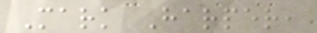Mark Harper,
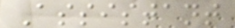Assistant
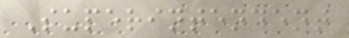Superintendent
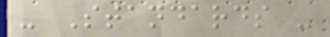- Standards -
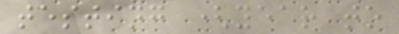testing (year to
